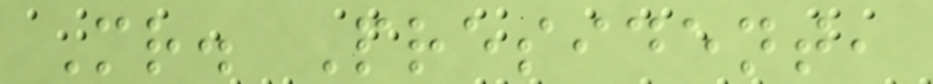Mr. President,
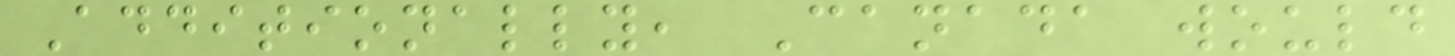Additionally, Canada would
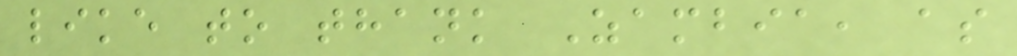like to thank Zambia, as
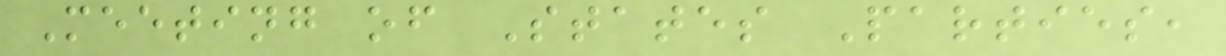Meeting of States Parties,
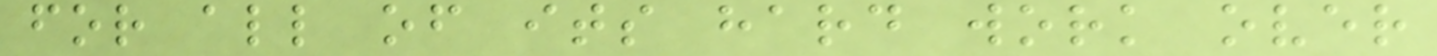for all of its hard work over
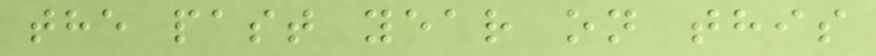the past year on this
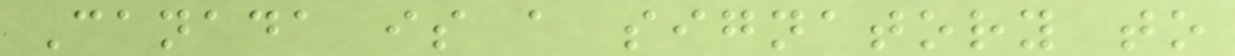Canada is a signatory to
